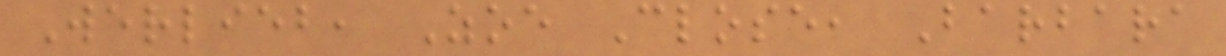Werlieb, Zoe Close, Barbara
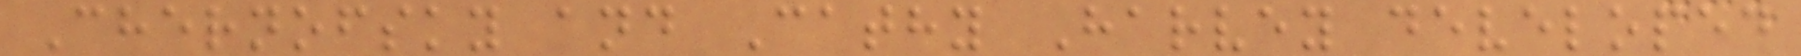Chernofsky and Cathy Harvey developed
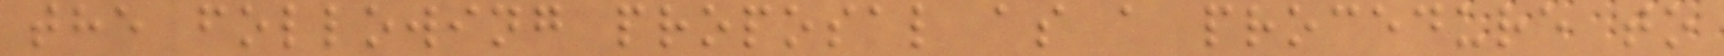the following proposal as a procedure to
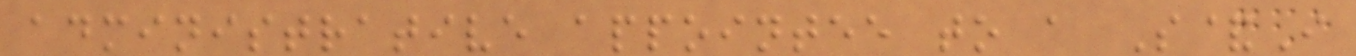administrative appointee to a S&I
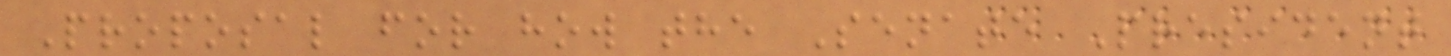Proposal for how the Senate President
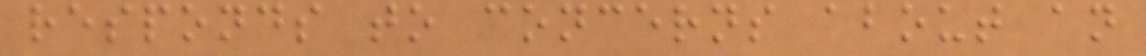responds to concerns about an
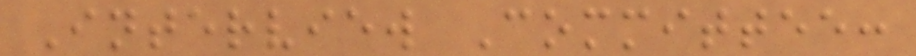Interview Committee:
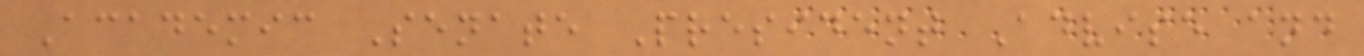Academic Senate President Advise and
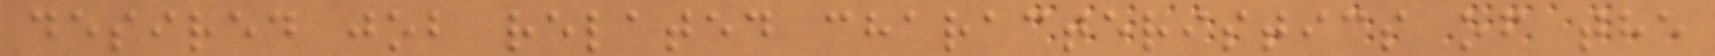desired job related characteristics of the
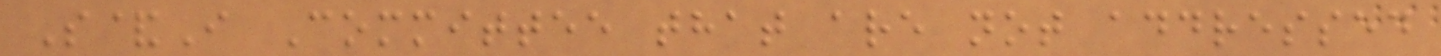S&I Committee that are not addressed
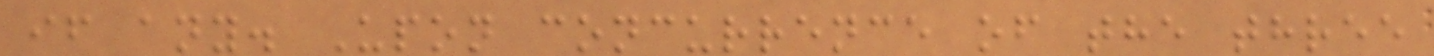if any. Upon concurrence of the three
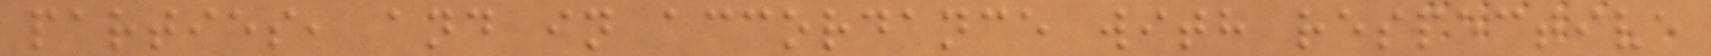parties, and in accordance with respective
